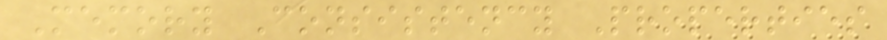Memory Consistency Properties
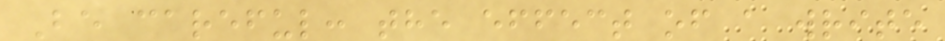Be careful: the effect of a write
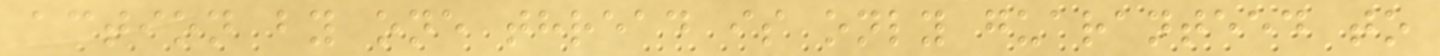action by one thread is only guaranteed to
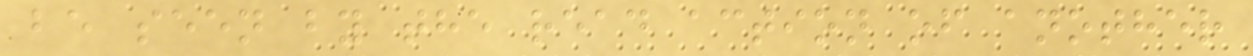be seen by the read action of another
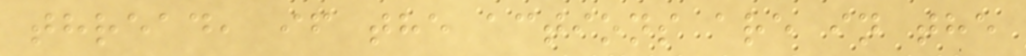thread, if the actions are in the
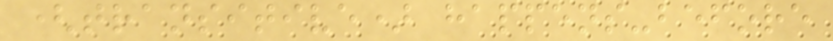(transitive) happens-before
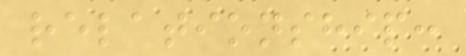relationship:
